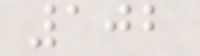102
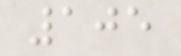105
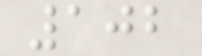102
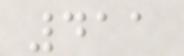411
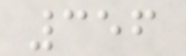356
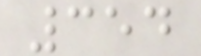354
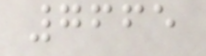7665
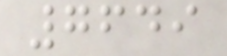7649
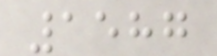1587
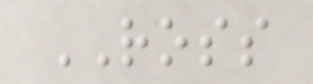ROSS
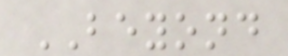BEYOND
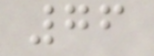76
